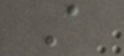A
